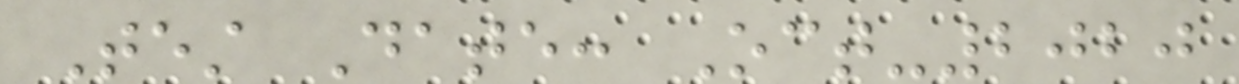Test Date: Oct-2020
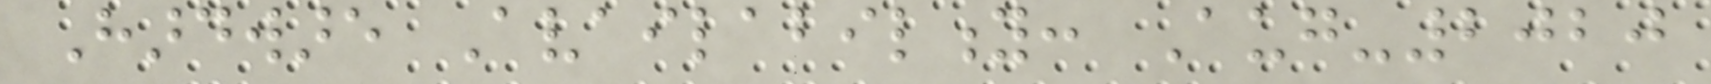Hardware Availability: Aug-2020
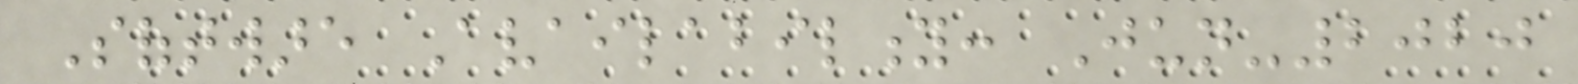Software Availability: Jun-2020
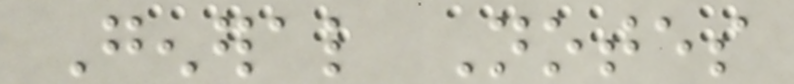General Notes
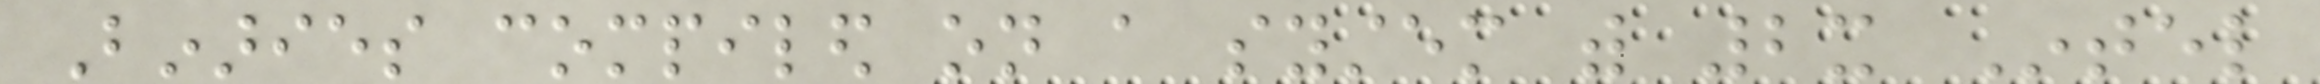Binaries compiled on a system with 2x Intel
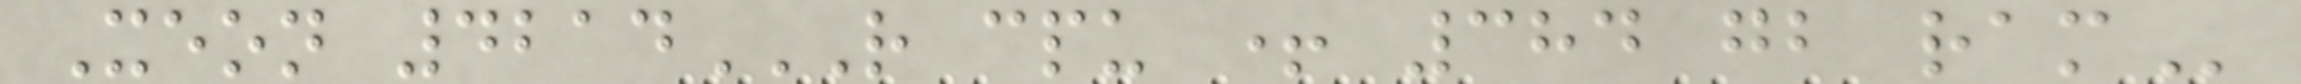Xeon 4214R CPU + 384 GB RAM
